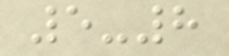5-8
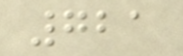721
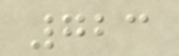723
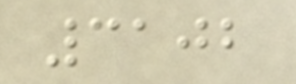3102
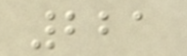221
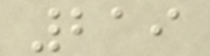219
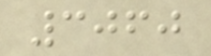3060
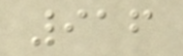916
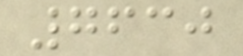7630
